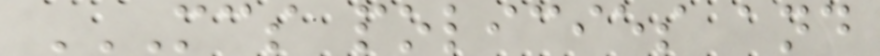MCS POLICIES AND
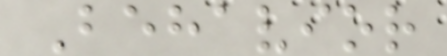Behavior
